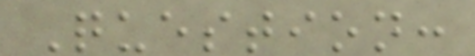Question:
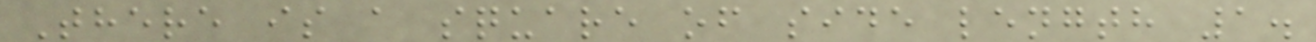There is a square of side length 1.
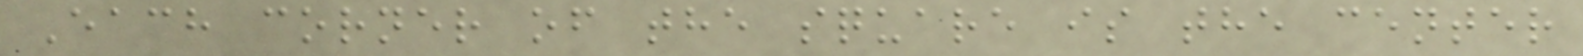Each corner of the square is the center
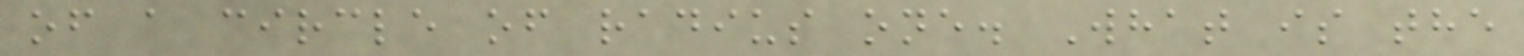of a circle of radius one. What is the
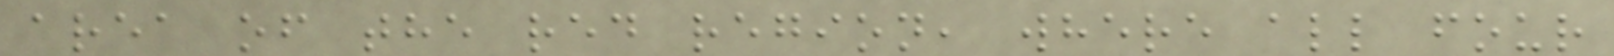area of the red region, where all four
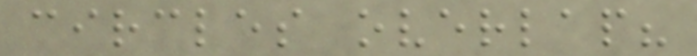circles overlap?
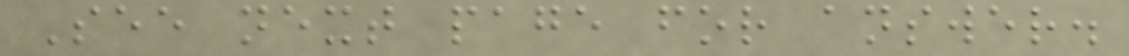See next page for answer.
